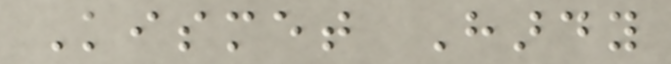Kismet Hardy
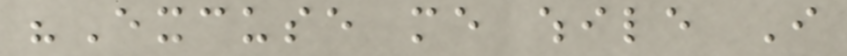"Excuse me while I
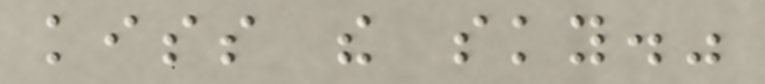kiss the sky."
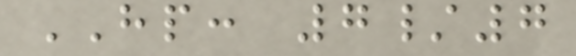HP: 7/7
